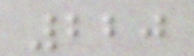220
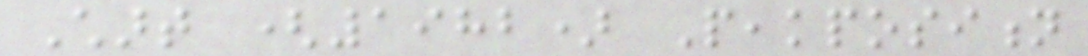Chart (1982) Peakposition
